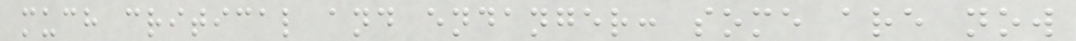much critical and endanger: some are now
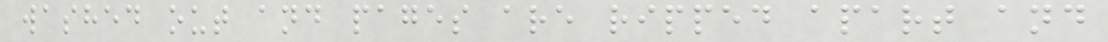washed out and pages are ripped apart and
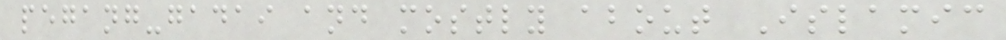pegang-gadai and mostly about Islamic
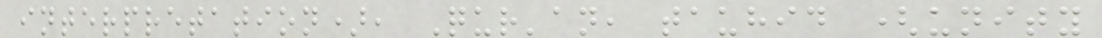interpretation), Qur'an, tauhid (unity
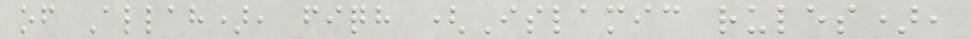of Allah), fiqh (Islamic rules),
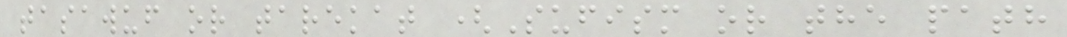tasawuf or tarekat (Sufism or the path
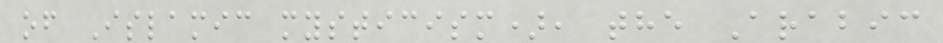of Islamic mysticism), the Arabic
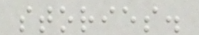stories.
